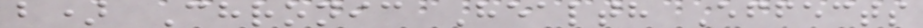b) Chronic Health Effects
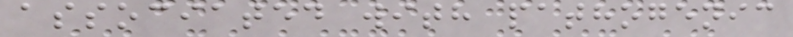associated with pathogenic
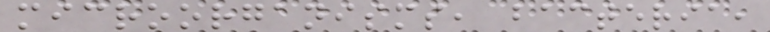microorganisms, bacteria,
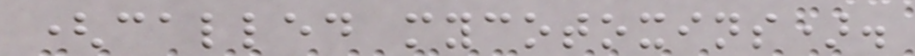(called mycotoxins).
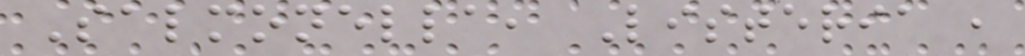Salmonella, Listeria ,
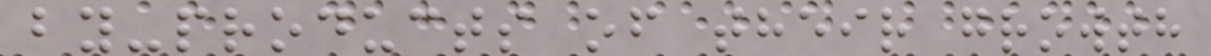by-products of their growth
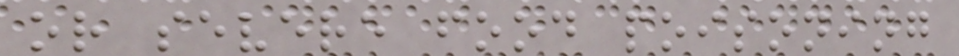or severe food poisoning
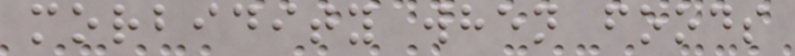morbidity when foods
